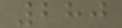280
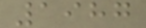1987
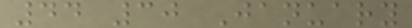44 30 January
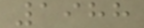1988
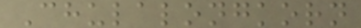Chulalongkorn
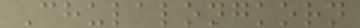Chulalongkorn
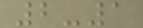2-1
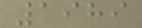1989
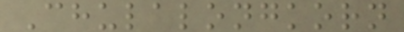Chulalongkorn
